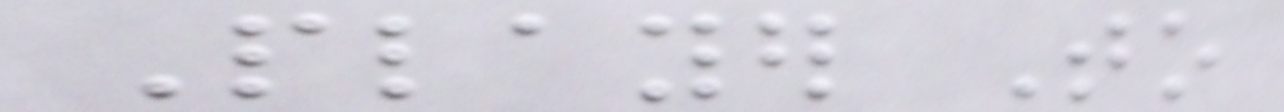Player To
